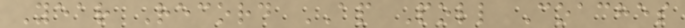Year Record AP Poll Coaches
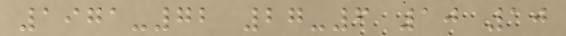1971-72 27-6 10 10
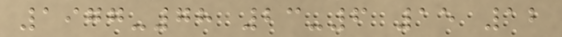1977-78 23-6 15 12
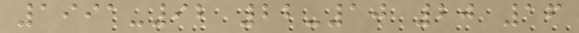1991-92 22-10 20 16
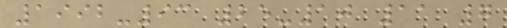1992-93 25-10 11 7
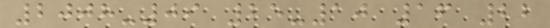2008-09 25-10 16 22
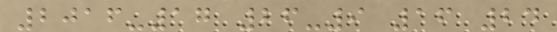2016-17 26-9 16 24
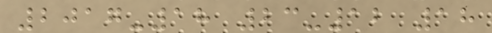2017-18 23-12 18
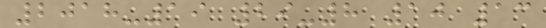2018-19 29-8 10 13
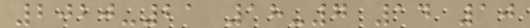2020-21 18-7 14 10
